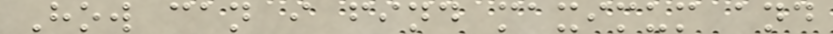How can i find maximum and
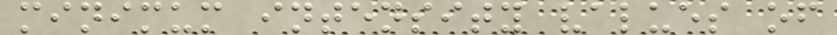minimum intensity values of
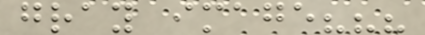gray image???
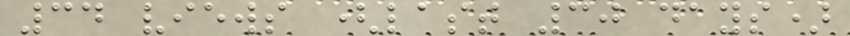34 views (last 30 days)
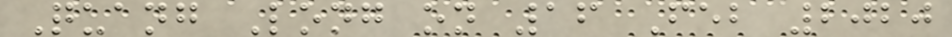Quang Long on 16 Feb 2020
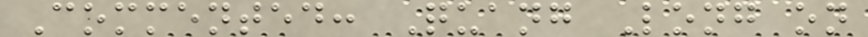Commented: Quang Long on
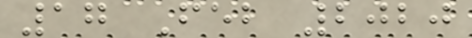17 Feb 2020
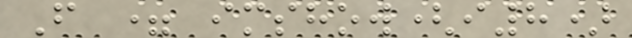F = imshow(i8)
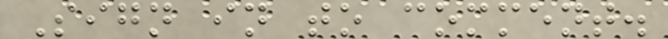Sign in to comment.
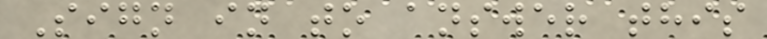Sign in to answer this
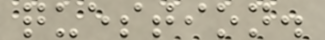question.
